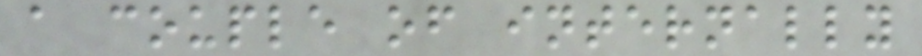a couple of internally
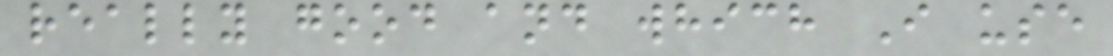really good and which I use
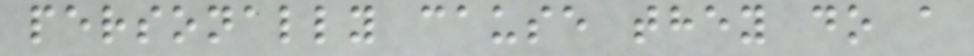personally cause they do a
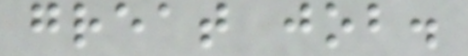great job.
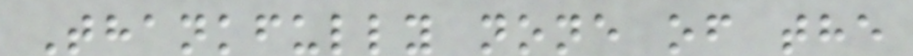Thankfully none of the
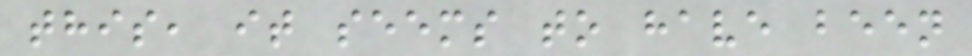this, it seems to have been
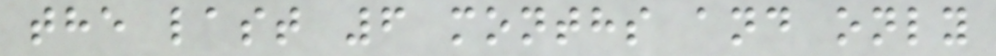the last 6 months and only
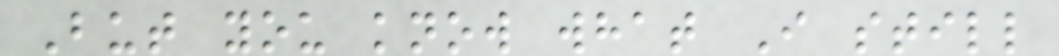But you know what I still
